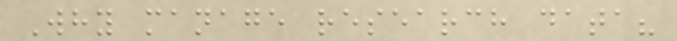Why manage research data?
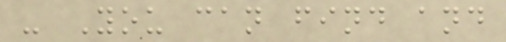- You can find and
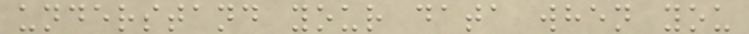understand your data when you
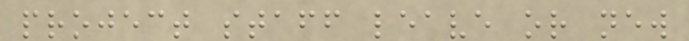project staff leave or new
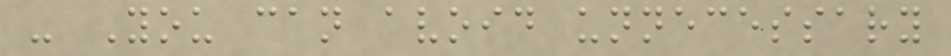- You can avoid unnecessary
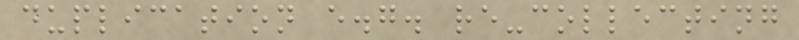duplication e.g. re-collecting
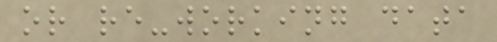or re-working data
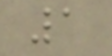1
